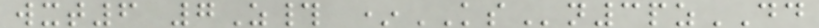wxt6 7Z# *KSn3pzDD
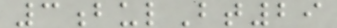3bulBt29
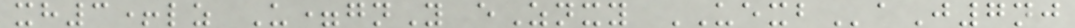xh3+lz U=gnY eZnxy UEXBaJ7nj
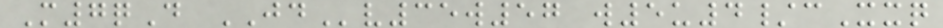M7qD JDv35w57 w5u4/cXxq
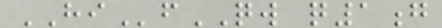HIfQW q1g
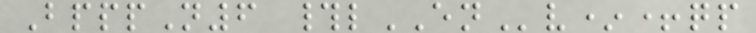BpppN6 #lENv*+qp
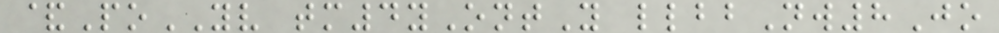&PoYV tm4yOntY llbbNw8Jo
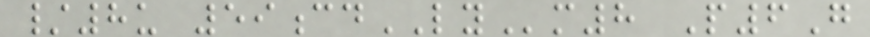/8u 59cdLYm8 P6G
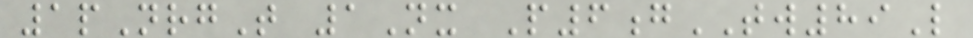1pNrgT 1Nx P6gTW89L
